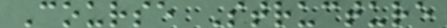Course Structure
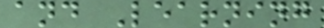and Learning
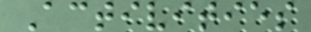Activities
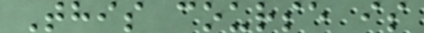This course is
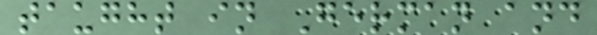taught in German and
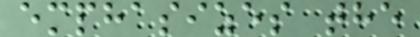emphasizes the
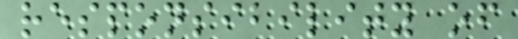responsibility of
